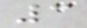3
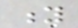y
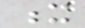x
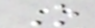O
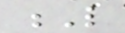L
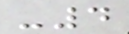-4
